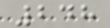248
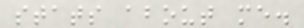stats about me.
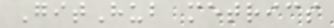GitHub metrics
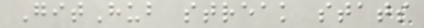GitHub streak stats
